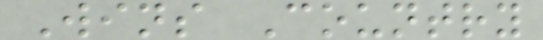Wins Country
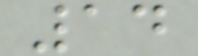14
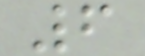6
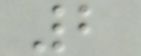2
